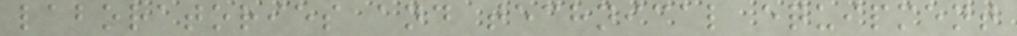laboratories and technical equipment
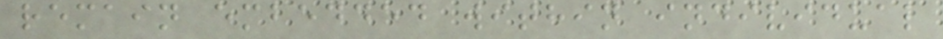remain embedded within individual
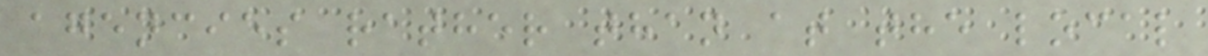agencies rather than at the local
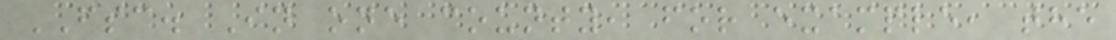FSC. In one county, for example, the
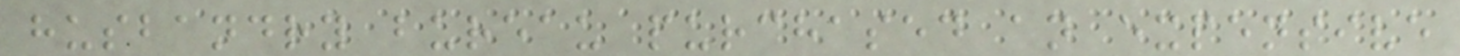husbandry bureau purchased an expensive
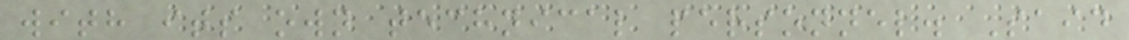with its own technical personnel. Said
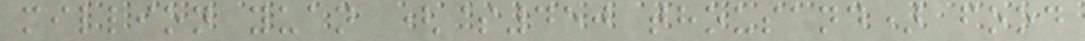million yuan ($450 thousand) food
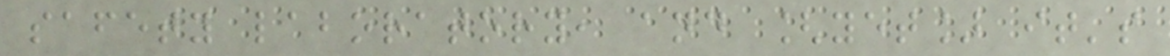safety laboratory, and [yet] it's
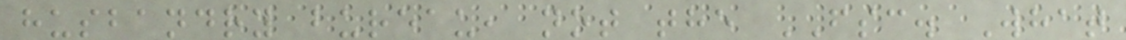husbandry bureau, not the FSC. What
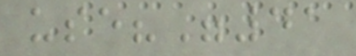use?"41
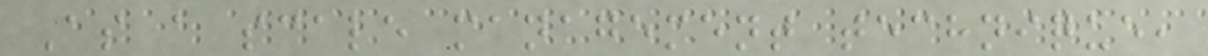As a scale management technique,
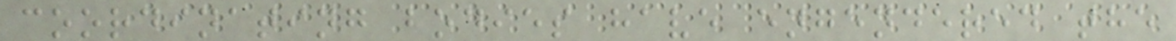coordinating bodies have engendered the
